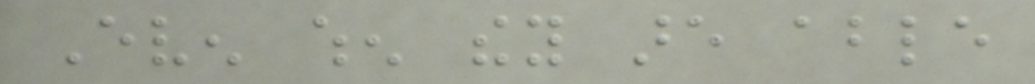Even when they are able
